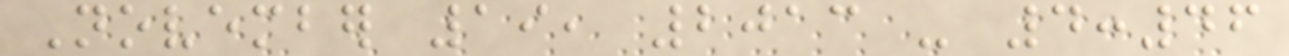November 19, 2013 - 4:46
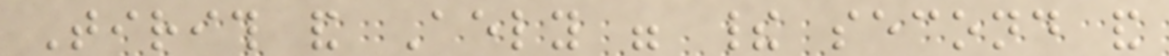Tirith and Aely were their second and
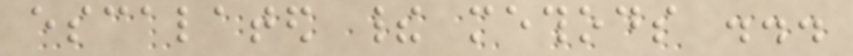escalated their methods ...
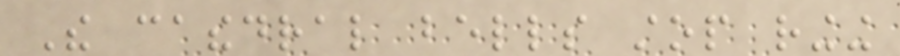The cathedral bells stop ringing
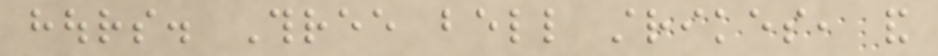hours. Three bell strikes, and
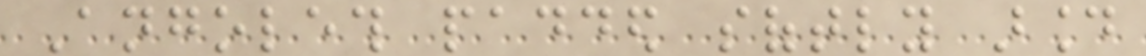Angoleth padded softly around
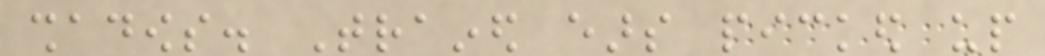shadows. Trained ears picked up
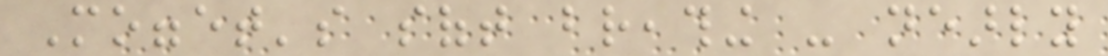Mogget's soft breathing - nearly
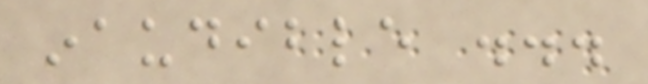inaudible ...
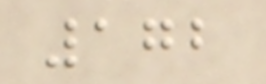172
